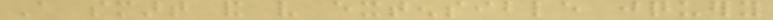A smart and very extensible jquery
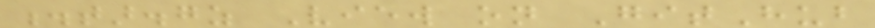.tar.gz View on GitHub
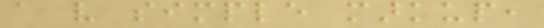a very simple markup,
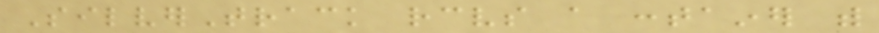SilverTrack receives a container with
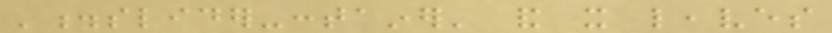'.slider-container' and it leaves
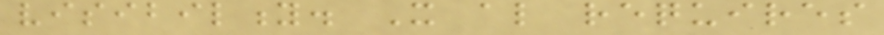visibility. It also requires
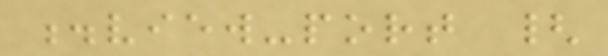.view-port {
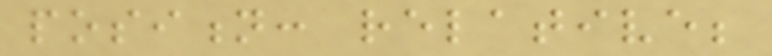position: relative;
